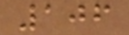106
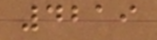4219
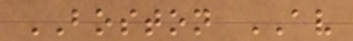BOSTON AV
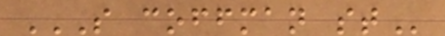S COFFMAN ST
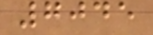7045
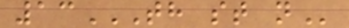13TH ST N
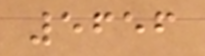5656
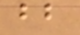bb
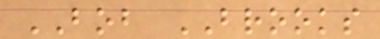BOB BROOKS
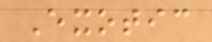Exotic
